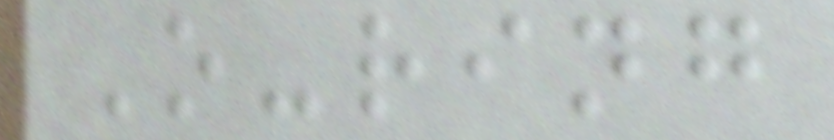O-ring
